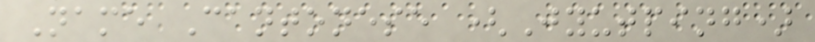Name Cantonese (Jyutping)
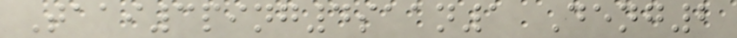Taai3ping4saan1 Deng2
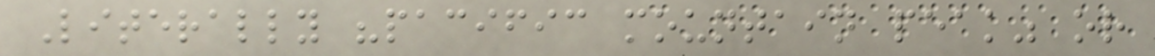Literally "pacific mountain peak" or
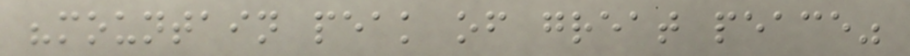"mountain peak of great peace"
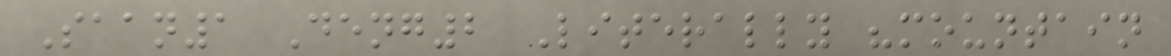Saan1 Deng2 Literally "mountain
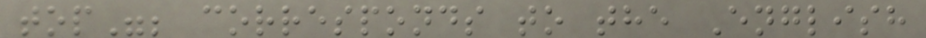top"; corresponds to the English
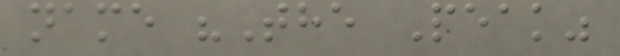name "The Peak"
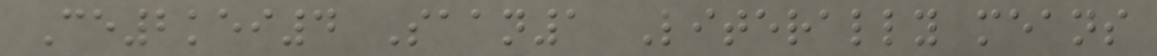Ce2kei4 Saan1 Literally means
